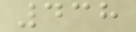438
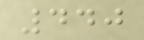440
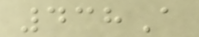438A
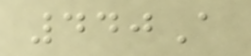440A
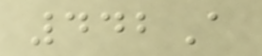442A
